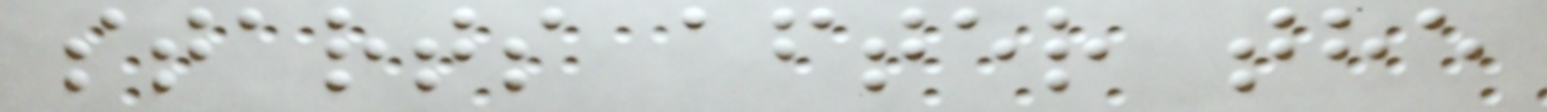starts after the
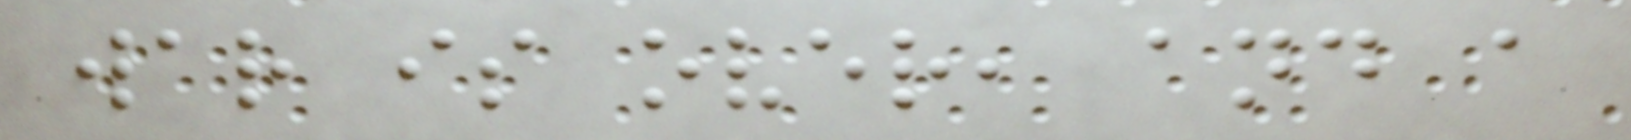war is over, and a
